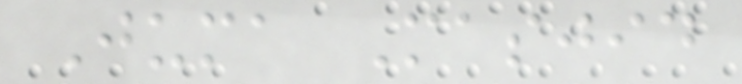Juma Masjid
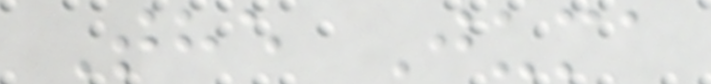The Juma
